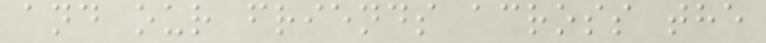and our friends across the
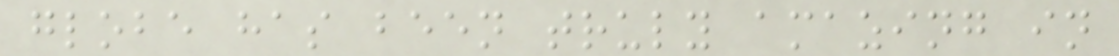globe has been truly amazing in
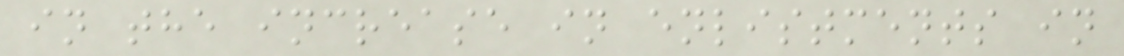in the increase in enlistments in
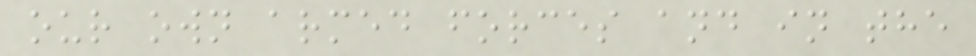our own armed forces and in the
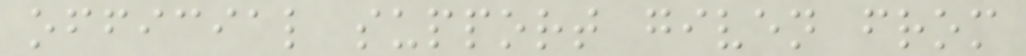official support given from
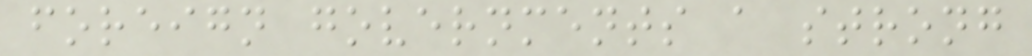foreign governments a strong
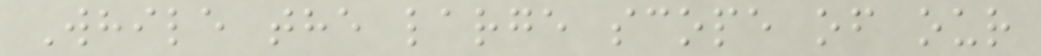While the large scope of our
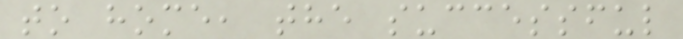to home, the successful
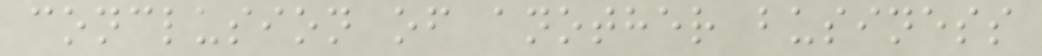conclusion of another business
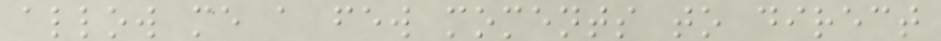allow me a few moments to direct
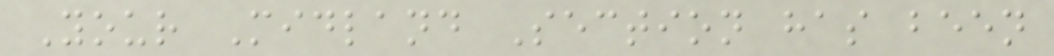Your Midland Section has been
